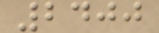2400
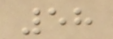58
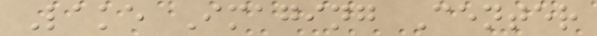Lake Imaging Center
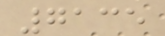7135
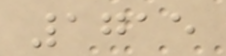1715
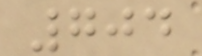704
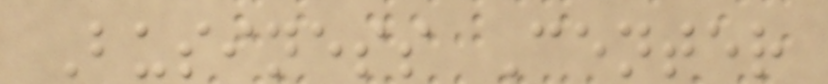Business Center
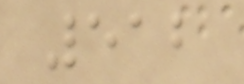512
